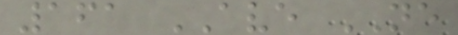161 AVE NE
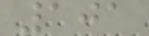101
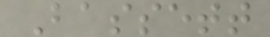Bassett
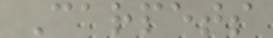Carpets
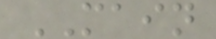MAIN
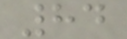84
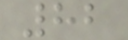82
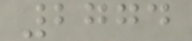2774
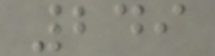249
